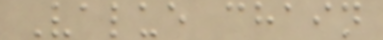Value chain
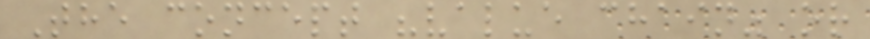The concept "value chain" or
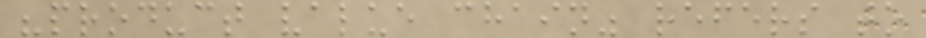"product value chain" refers to
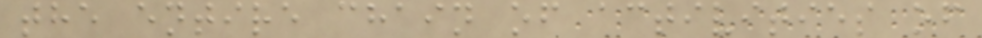the entire chain of activities of
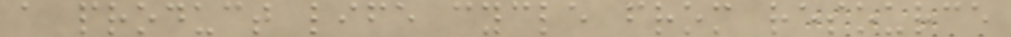a product life cycle from resource
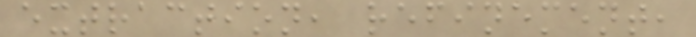extraction, refinement,
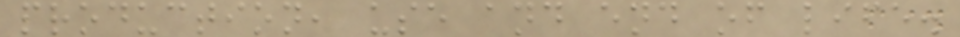production, use and end of life.
